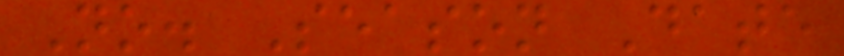No. Season Date
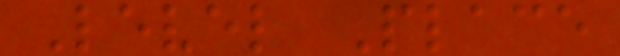Level Place
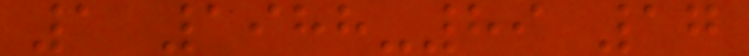1 1988-89 17
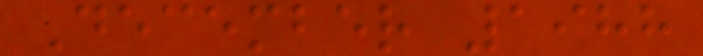December 1988
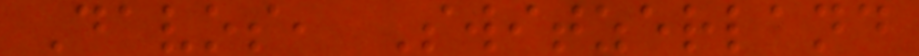Davos, Switzerland
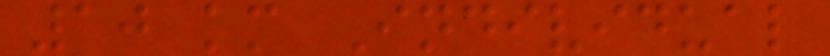10 km Individual
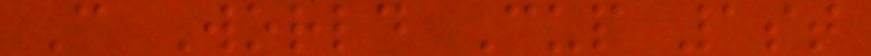C World Cup 1st
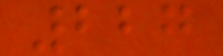227
